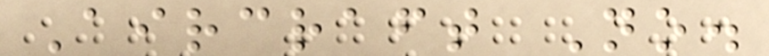Aircraft No.
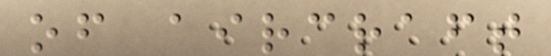of aircraft
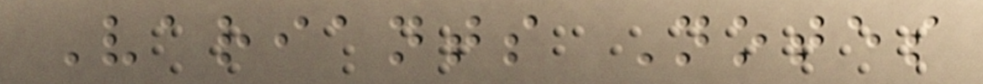Variants Notes
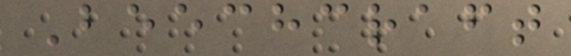Beechcraft
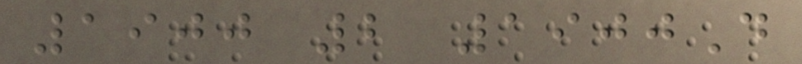1900 2 1900D
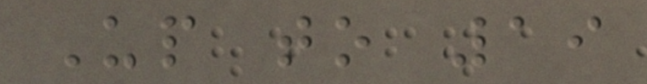Up to 19
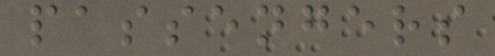passengers
